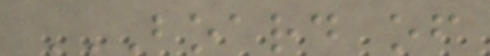BOARD OF
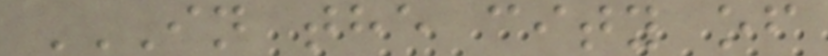IN THE CITY OF
